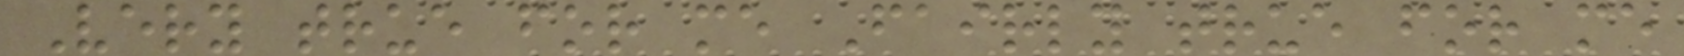Very true for me Fairly true for me
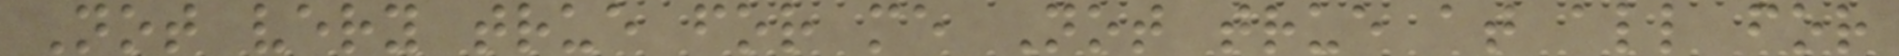Not very true for me Not true at all for
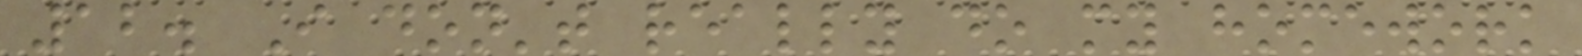12. I don't really do my homework
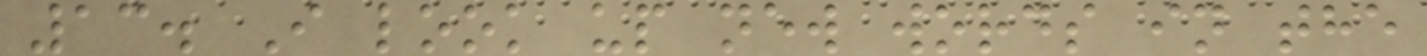13. I look up new words in the
